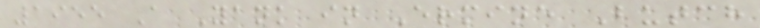1955 A Yank in Ermine Butch
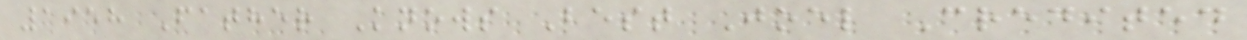1958 Father Knows Best Joel Credited
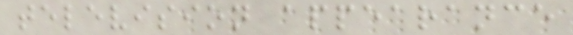television appearance
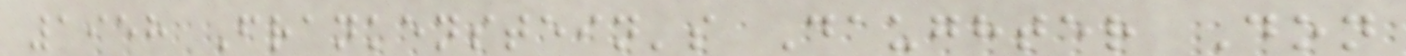1958 Frankenstein's Daughter Don
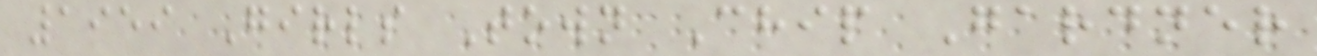1959 Girls Town Chip Gardner
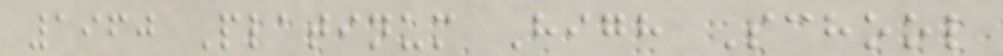1960 Platinum High School
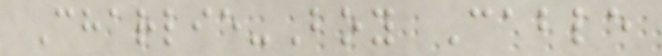Charlie-Boy Cable
